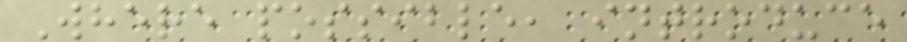Where possible, introduce
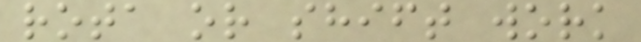rota or shift work
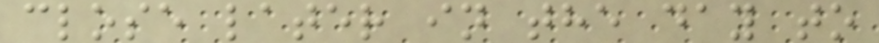close later in the day to
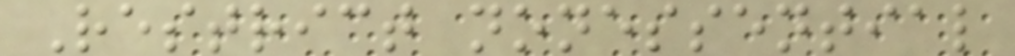Restrict nonessential
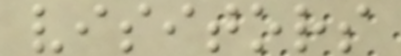visitors
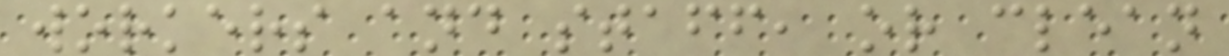workers and staff, or clean
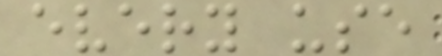every use
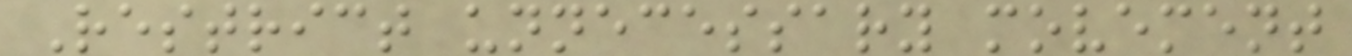Restrict unnecessary movement
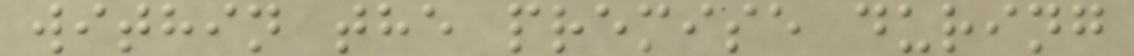within the premise during
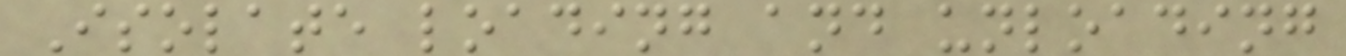Isolate loading and unloading
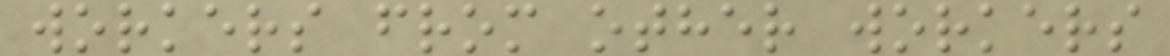workers from other workers
